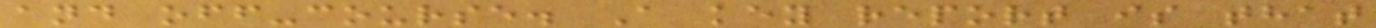and off-course. A key report is that
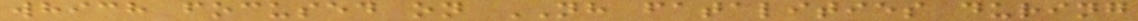which focused on NH fatalities during
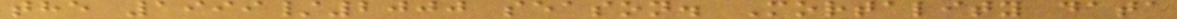the 1999/2000 season. Mortality data
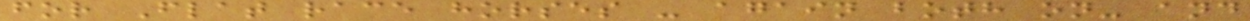for Flat race horses - again both on- and
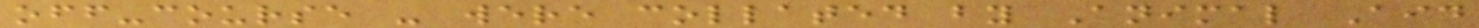off-course - were collated by Animal Aid
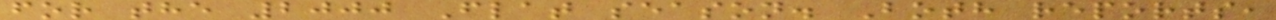for the 2000 Flat season. Both reports,
